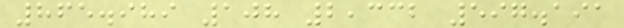865.989 108 2,332 597.191
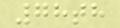78th
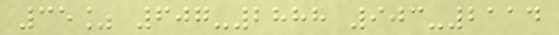35% 607-2888 903-2114
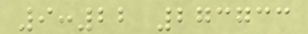9:22 273733
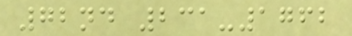72nd 231-1762
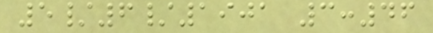5/6/1901 3:46
